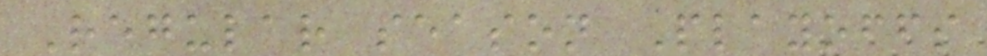Regular season Playoffs
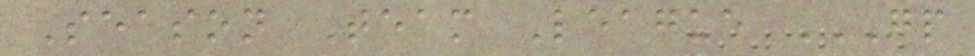Season Team League GP
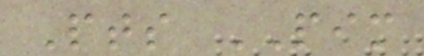Pts PIM
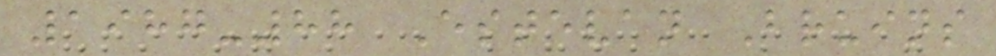1987-88 Estevan Bruins
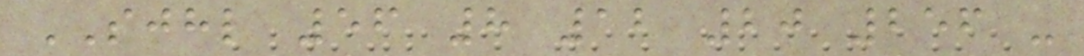SJHL 56 8 12 20 256 -
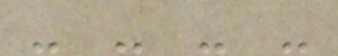- - - -
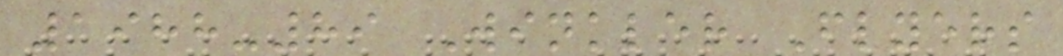1988-89 Winkler Flyers
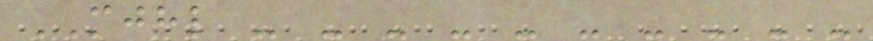MJHL - - - - - - - - - -
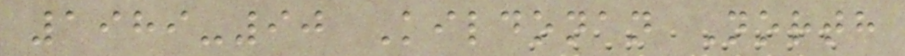1989-90 Kildonan North
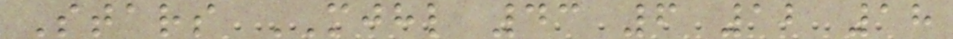Stars MJHL 43 6 12 18
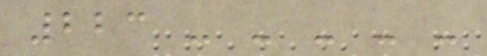223 - - - - -
